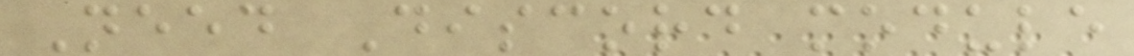Need Discord module
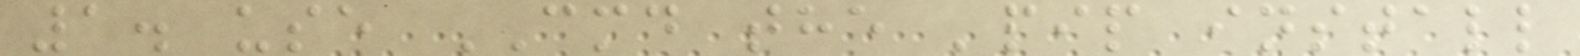1. use CMD the 'pip install
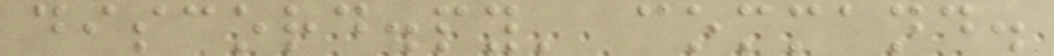discord.py' command.
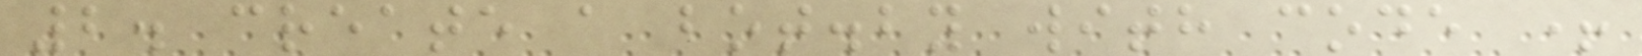2. create a bot.by with code +
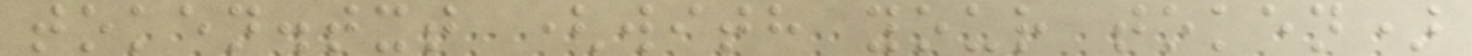token.txt (with your token)
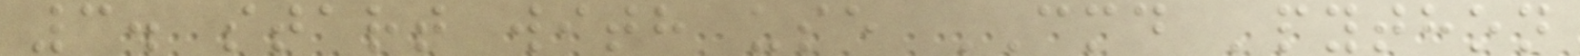3. start with use CMD 'python
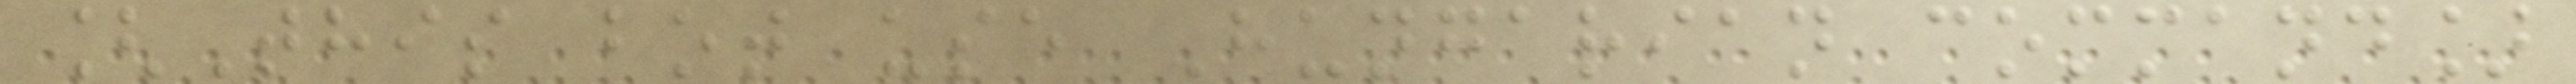[This bot use Hungarian command]
